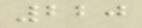220
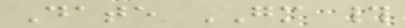Date GM #
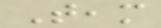Team
